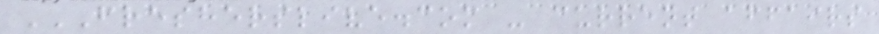FRESHERSLIVE.COM - CURRENT AFFAIRS
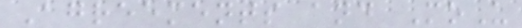Agreements and MoU
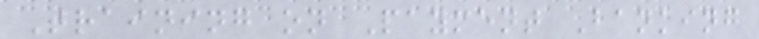Training on Payment Banking
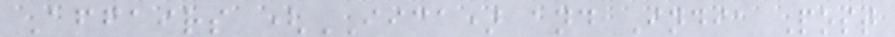Affairs (IICA) and India Post
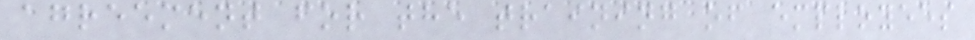agreement for the training of employees
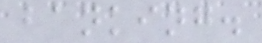banking.
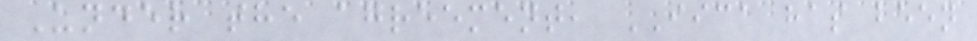Under the agreement, IICA has been
